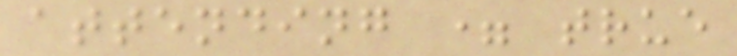attending = true
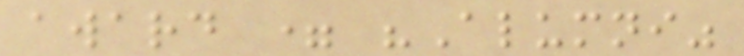award = "Alumni"
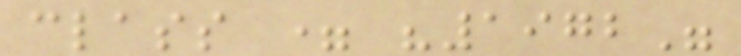class = "1972"
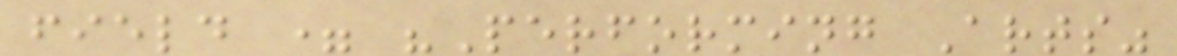field = "Performing Arts"
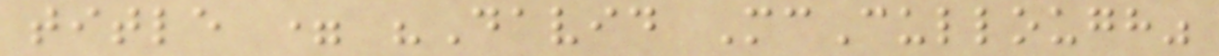title = "David McCullough"
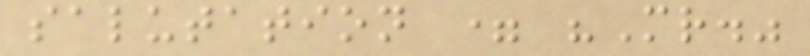salutation = "Mr."
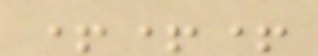+++
